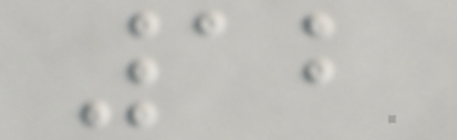12
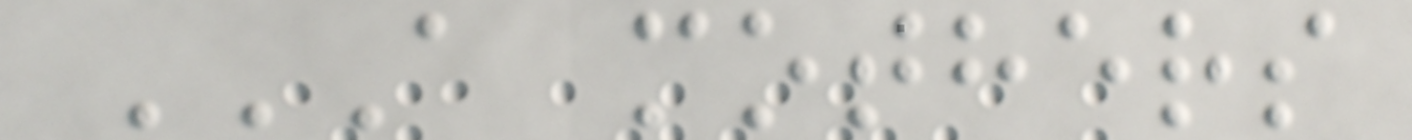A MOTHERS
